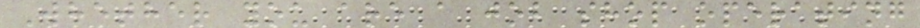Whether you are a job shop operating
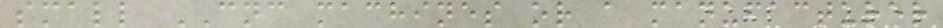small CNC machines or a manufacturer
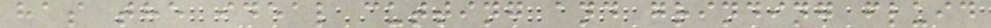has the ideal cutting and grinding fluid
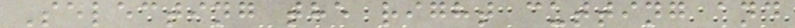Selecting the right cutting and
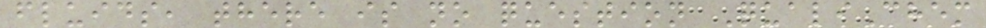fluids, there is no question QualiChem
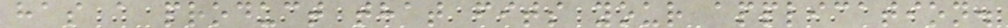has a product that fits your application.
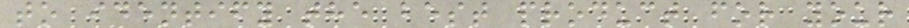to identify the best product for your
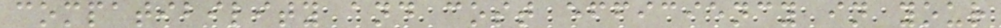compatibility and cost efficiency in your
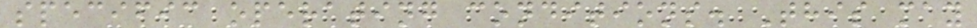specific operating conditions. This may
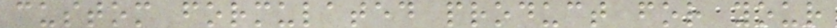custom formulated product for your
